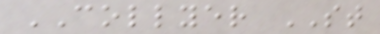COLLYER ST
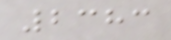2383
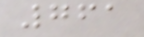761
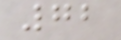72
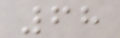68
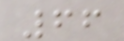66
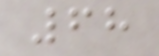68
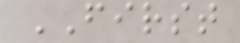FIRST
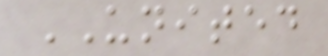UNITED
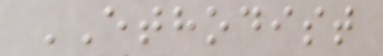ETHODIST
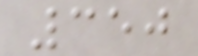350
